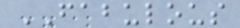FABULOUS
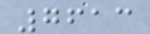7613
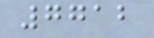7712
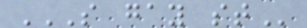S GAY ST
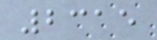2315
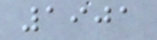1901
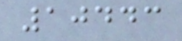10443
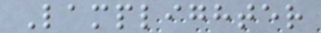Lamplighter
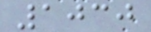1030
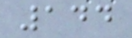144
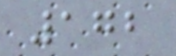172
